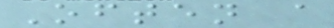Often a
